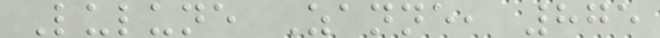Lulune Zanne, 875
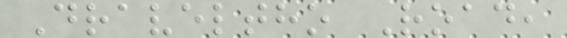Draveltho Road,
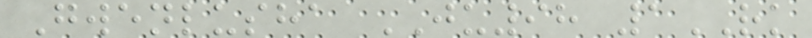Gwenlusha JU98 1RK
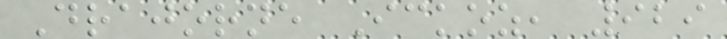Drajorne Ickoz, 929
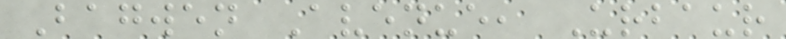Bagwen Avenue, Urbaur
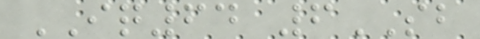IQ64 6SB
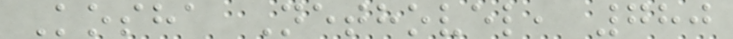Kosha Nethovel, 780
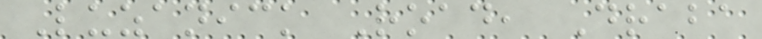Luzanick Road, Draba
